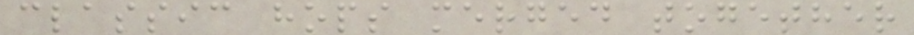classic hops merged together
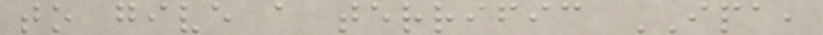to give a terrific IPA,
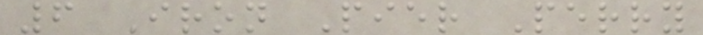6 Iron Pier Perry
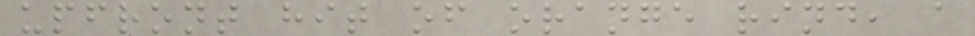upfront hit of orange rind, a
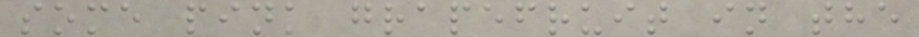some pink grapefruit in the
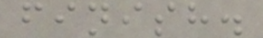finish.
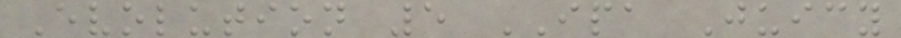Evolution 5 IPA Juicy
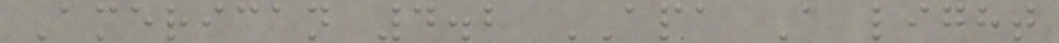American 4.2 APA A light
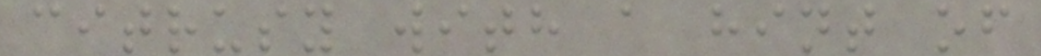citrusy with a hint of
